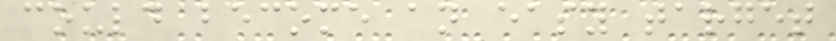could become an easy target
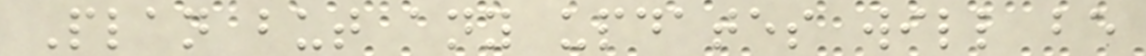Plan but any updates will be
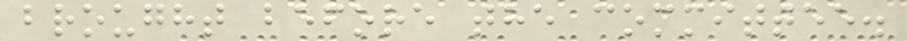brought before the committee.
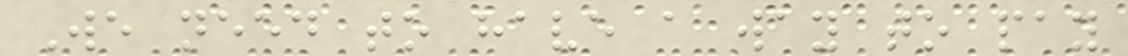We need to have a way to pay
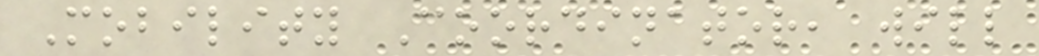Mobility Coordinator, will
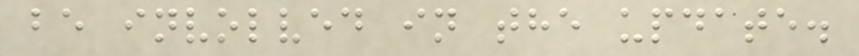be involved in the update.
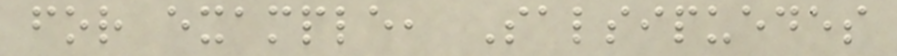for example, Salsipuedes
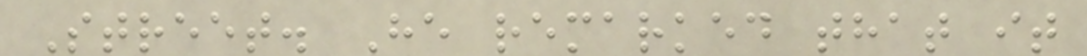Street. He remarked that it
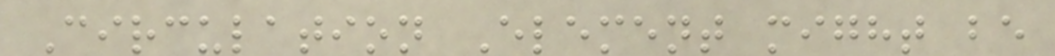Circulation Element might be
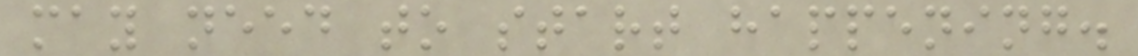may need to start happening.
